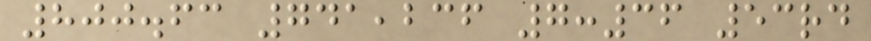800.63 741,236 7:36 53rd
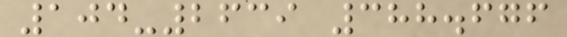104-2639 388.676
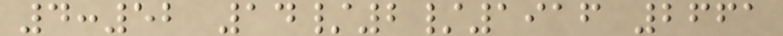4:52 14/2/1916 2661
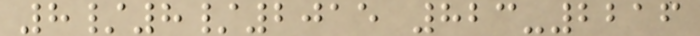8/8/2015 823-2216
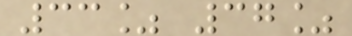33% 37%
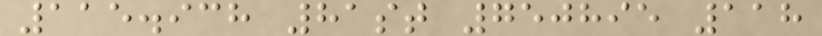115.938 81st 750895 118
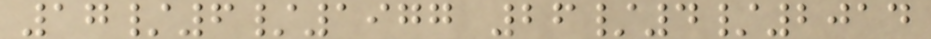17/6/1977 26/4/2014
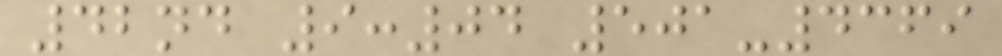42nd 9:04 501-4369
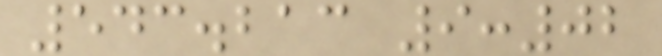543.213 9:02
